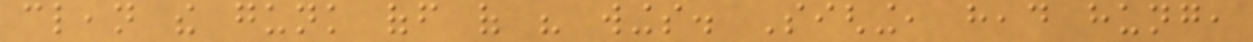clean the gunk off of his wings. Sighing, head hung,
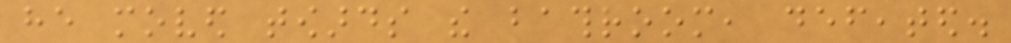he moved towards the bathroom, defeated.
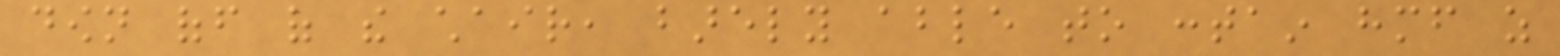down off of the chair, barely able to contain himself as
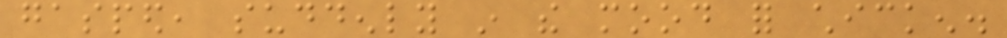gasped, suddenly in the mood for chicken.
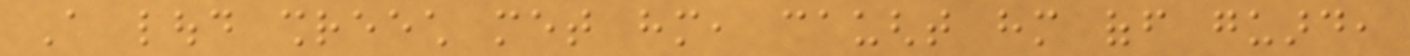A loud shreech met him, caught him off guard,
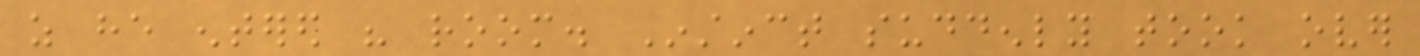as he entered his room. Instinct suddenly took over
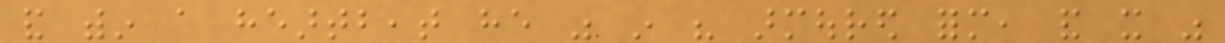and within a heartbeat he was in his armoured form, and it was
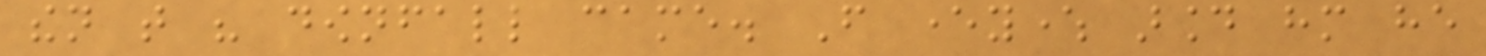then that his downfall came. From everywhere around him he
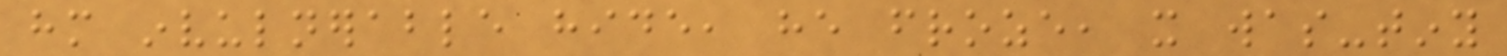him invulnerable hide, he froze, it was-tiny
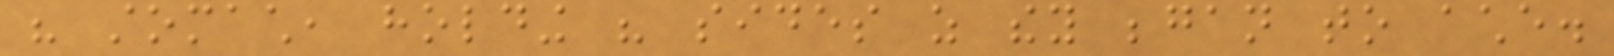his stomach, holding his sides as they began to ache.
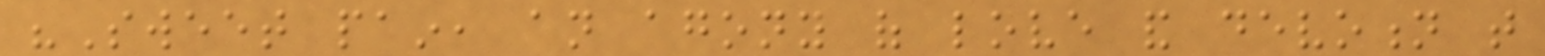"Sweet pain, an agony of love and devotion that
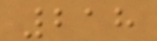218
